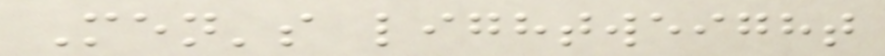Men's lightweight
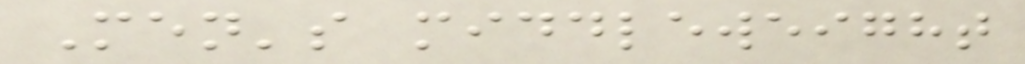Men's middleweight
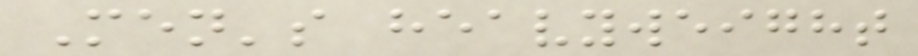Men's heavyweight
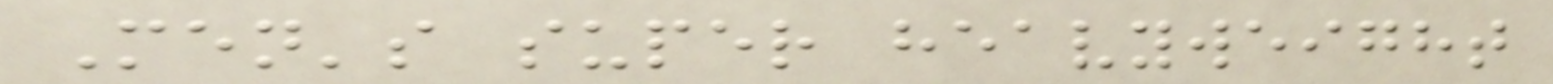Men's super heavyweight
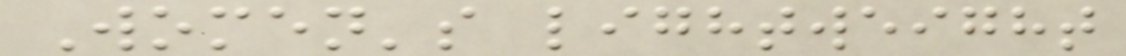Women's lightweight
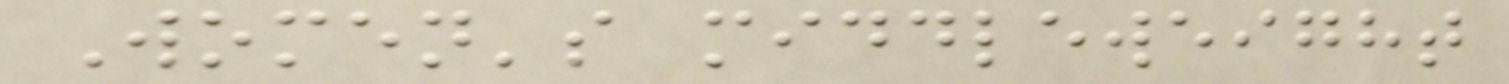Women's middleweight
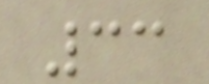33
